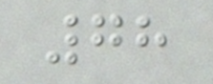78
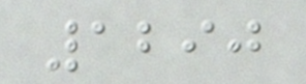1290
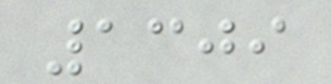1309
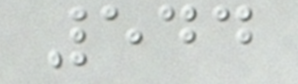544
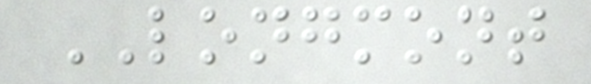LONGMONT
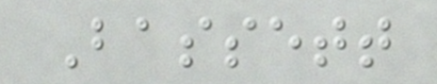Bassett
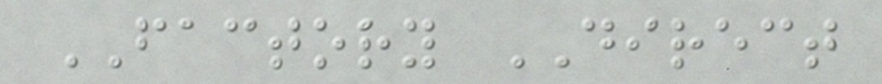FACTORY DIRECT
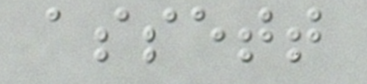assett
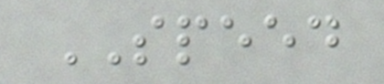SPEED
